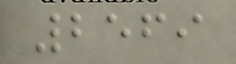2569
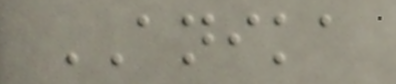ANIKA
